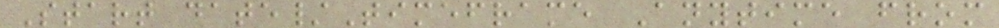Start date/Timeframe Anytime from
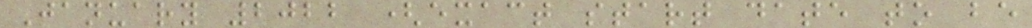January 2022 (exact start date to be
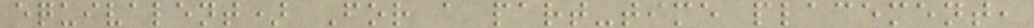equivalent) For a part-time placement,
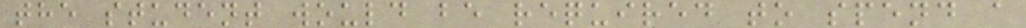the student would be required to spend a
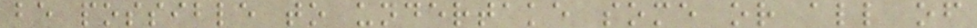be possible to undertake some or all of
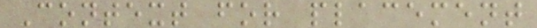Context for placement
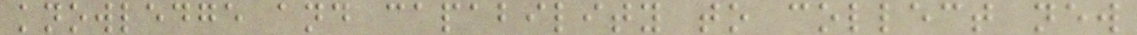knowledge and capability to collect new
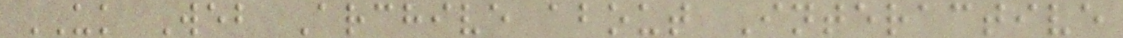UK Web Archive about Interactive
